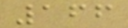166
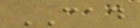CAD
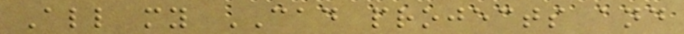All my CAD projects and
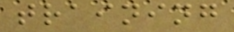training
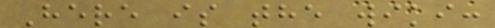Here is the wiki:
